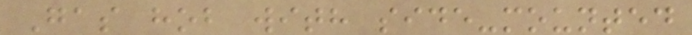Gas hob with side-mounted
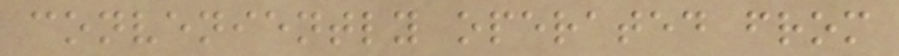conveniently operated from
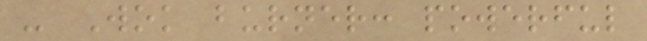- Wok burner: powerful
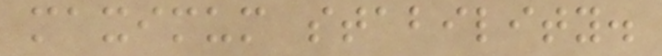maximum stability.
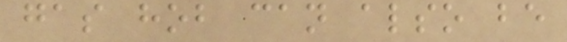gas hob can also be
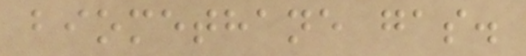biomethane gas.
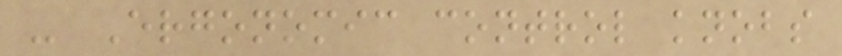- Ergonomic control knobs
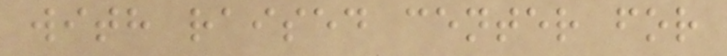with raised center for
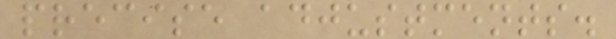precise adjustments.
